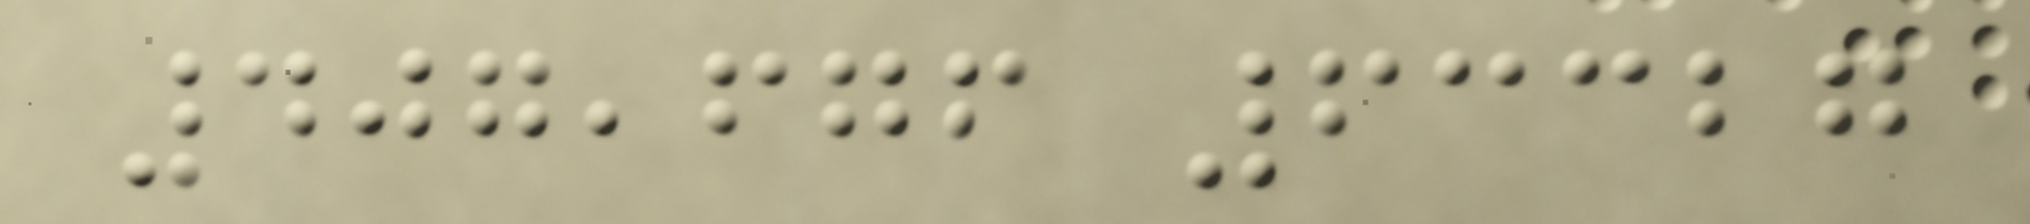407,676 63327
